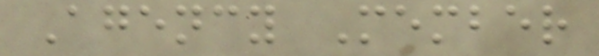Agency Member
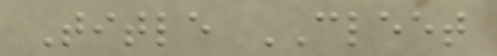Title CLEET
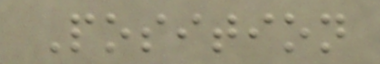Position
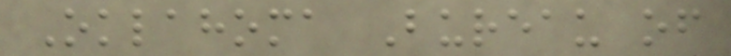Oklahoma Bureau of
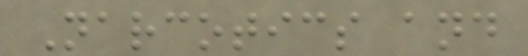Narcotics and
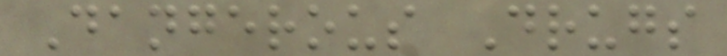Dangerous Drugs
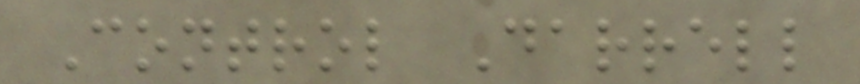Control Darrell
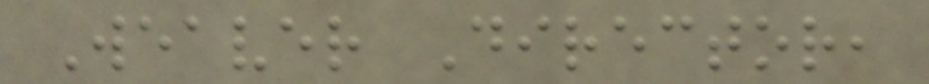Weaver Director,
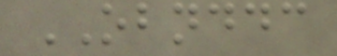OBNDDC
